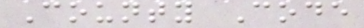County Code
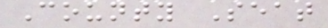County Seat
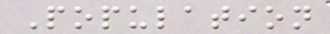Population
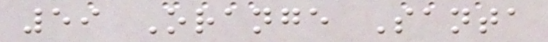59 Orange Santa
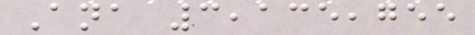Ana 3,135,755
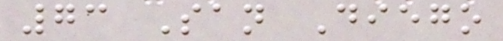73 San Diego
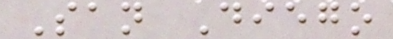San Diego
